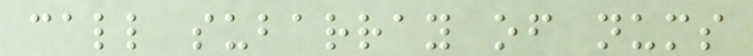call subarray of nums
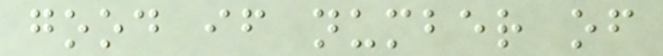good if number of
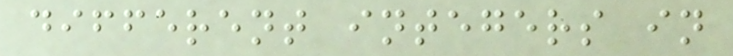different integers in
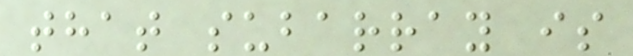that subarray is
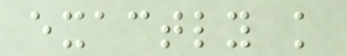exactly k
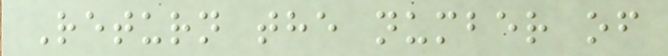Return the number of
